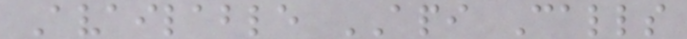Available API Calls
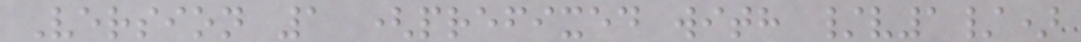Version 1 (prefixed with /v1/)
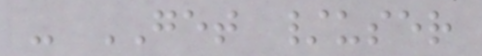- GET /user
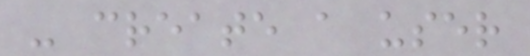- create a user
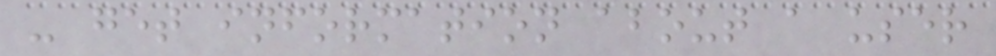- get information about a user
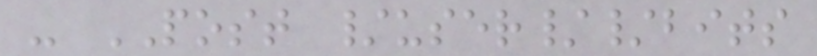- POST /user//bits
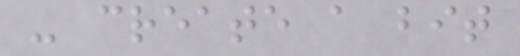- create a bit
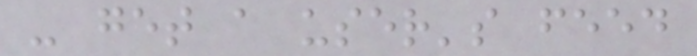- get a user's feed
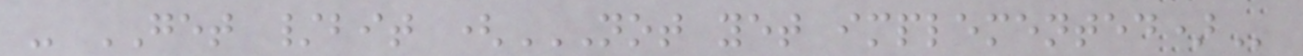- GET /bit (NOT YET IMPLEMENTED)
